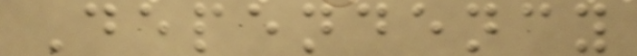Dependency
